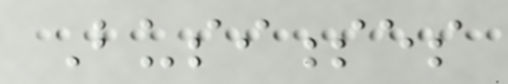Businesses
